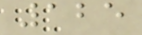125
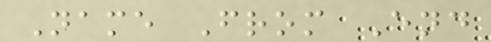Name From End
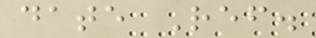date Ref.
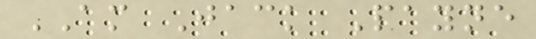AM Jack Payne
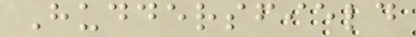Huddersfield
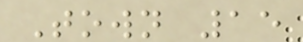Town 15
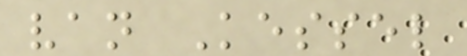van Kessel
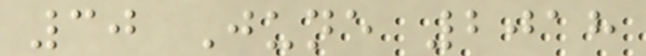30 June 2018
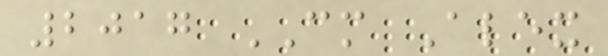2017 CM Alex
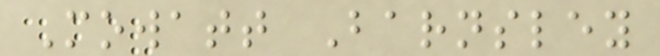Mowatt Barnsley
